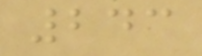243
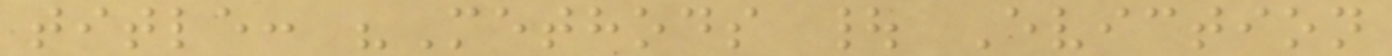title: "Methods | Eviction
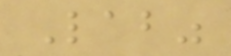Lab"
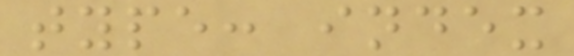type: index
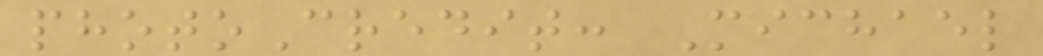photoCredit: Michael
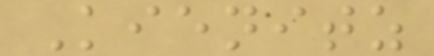Kienitz
